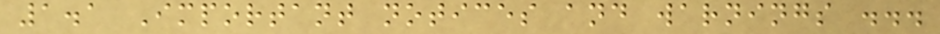1.1 Important notices and warnings ...
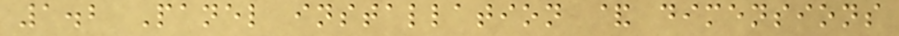1.2 Panel installation & dimensions
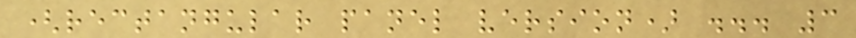(rectangular panel version) ... 3
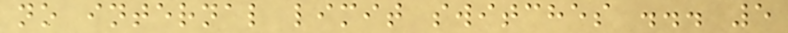no internal limit switches ... 5
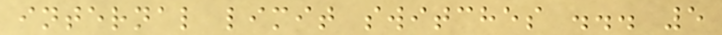internal limit switches ... 5
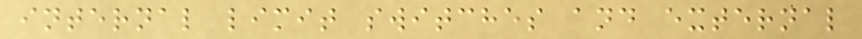internal limit switches and external
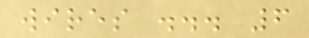wires ... 6
